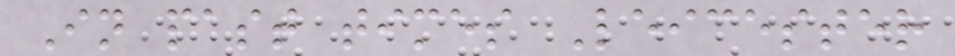In past times Leicester
